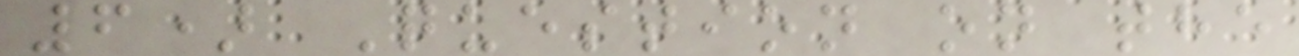6) Question on the
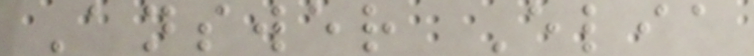Answer Elia
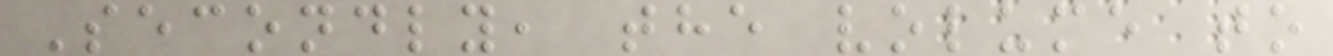Secondly, the volume to
